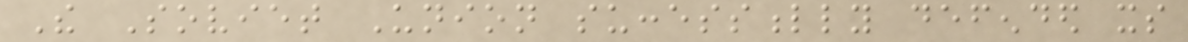The Soviet Union successfully defended its
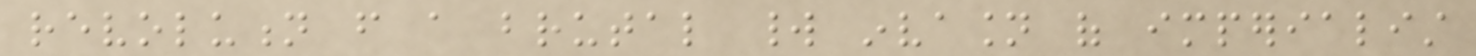revolution from a brutal world invasion of imperialist
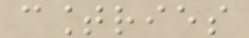countries
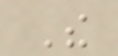The
